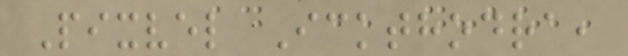Pixvel Ickthodra,
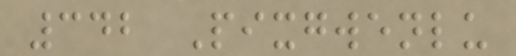342 Pixgwenlu
